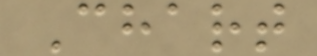Chart
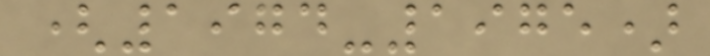(1974-1975)
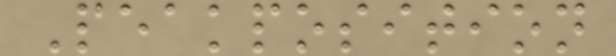Peakposition
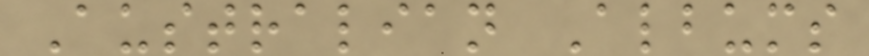Australian Albums
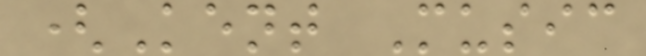(Kent Music
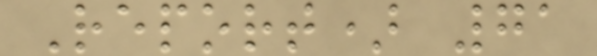Report) 71
